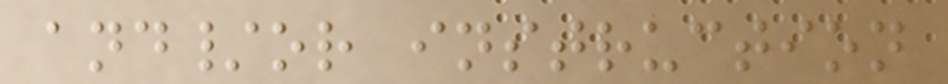and/or instruction
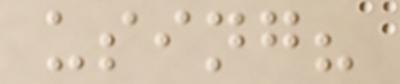using?
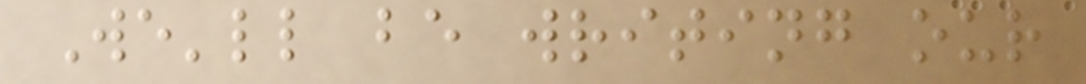We'll be writing our
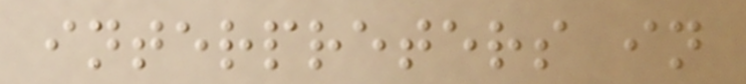interpreters in
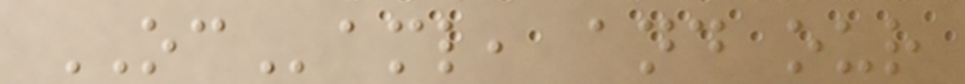OCaml, and our
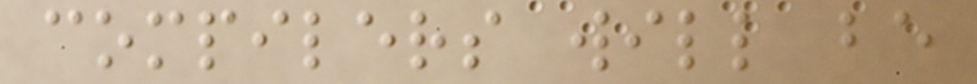compilers will be
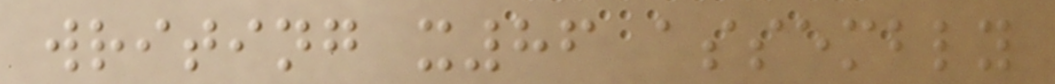writing x86 assembly
